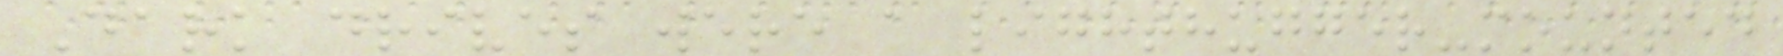Dark drives were a lighthugger-mounted
